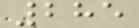285
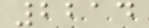2214
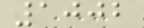1002
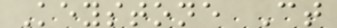Keystone Ct
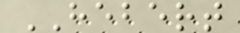HEBERT
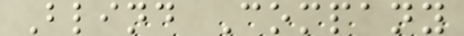Blind Company
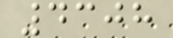4308
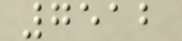7512
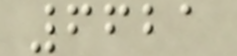6621
